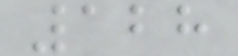128
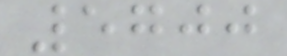5700
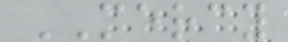MERCY
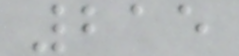215
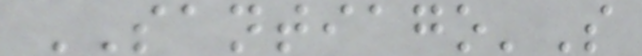SANTIAGO'S
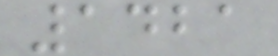1421
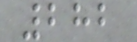282
